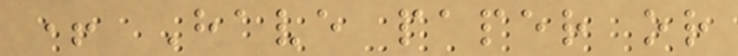+ Have paper or
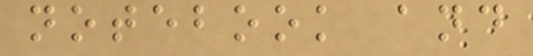notebook and
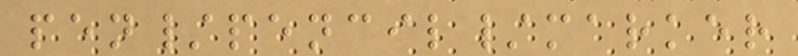pen/pencil/marker
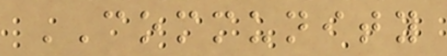COMMUNITY
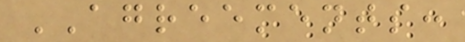AGREEMENTS:
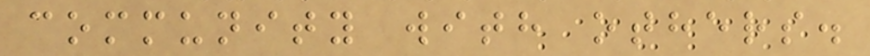community with others.
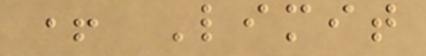+ Limit
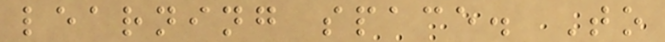learning space. To
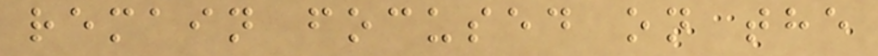remain focused on the
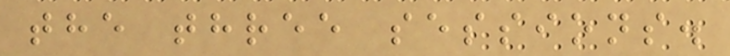the three sessions.
